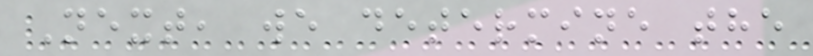Next, we determine the
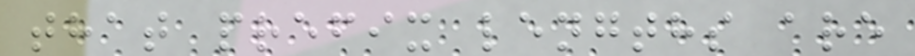that prefix lengths are
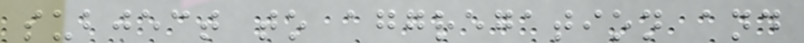subject to aggregation and
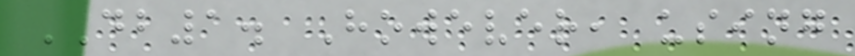DB1. However, using
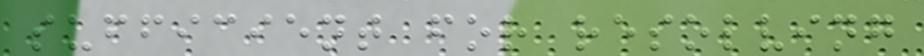sufficient for resolving
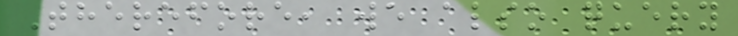Therefore, we also query
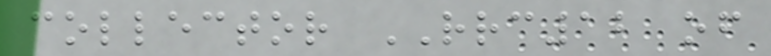collector RRC12 of
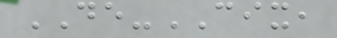DE-CIX,
